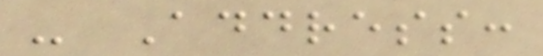- Address:
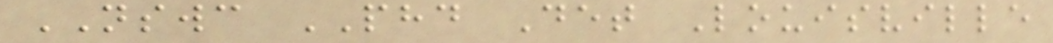NSWC PHD Det Louisville
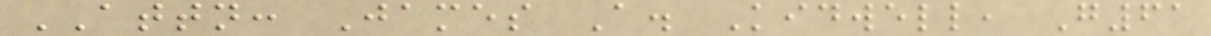ATTN: James A. Kidwell, G61
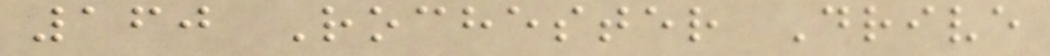160 Rochester Drive
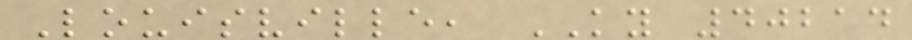Louisville, KY 40214
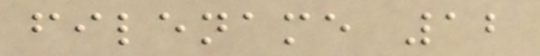filename 12
